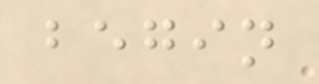begin
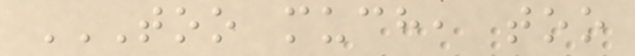TOO MUCH, TOO
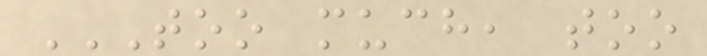TOO MUCH, TOO
